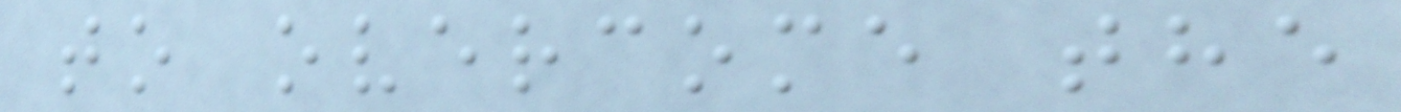to overcome the
